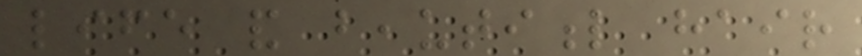life and beautiful hair
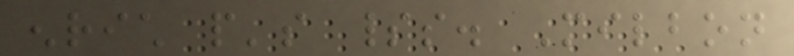enrich people's spirits. Milbon
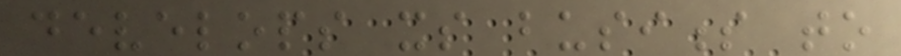develops its business to
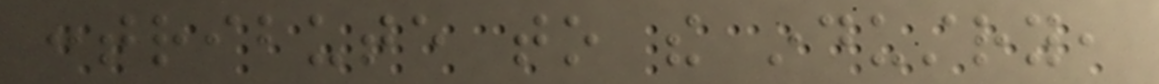contribute to the industry,
